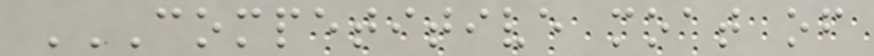COMPETITIVE MOAT OF
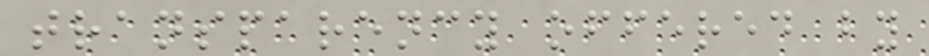transparency offered by
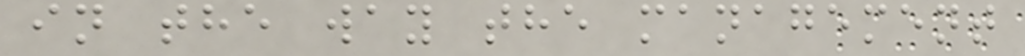in the way the management
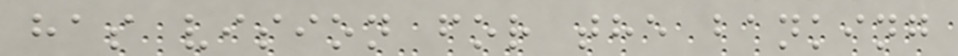has vision for the banking
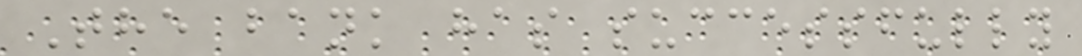The bank has successfully
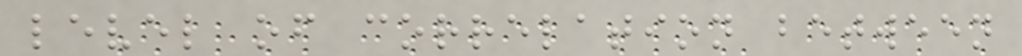level of correlation between
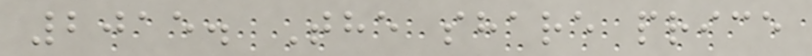2015. The share price
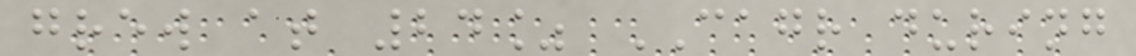grew at 24% CAGR during
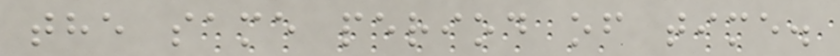the same period of time.
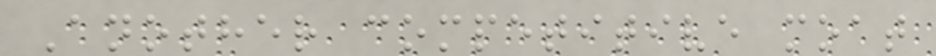Another competitive moat
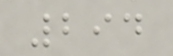294
